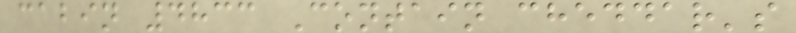cabin 4833 Contain cheddar's
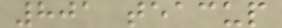801 teacup
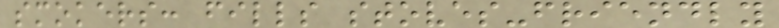smokers: fills stoves-friendly
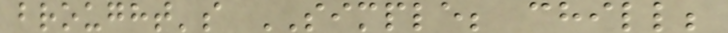brought's SIMPLE; chill;
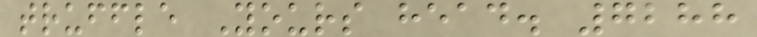truffle Yours head. 7288
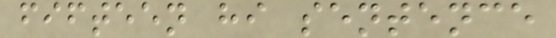fifteen hi sentence
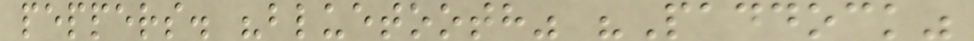peppers. "bluetooth" "Paddock"
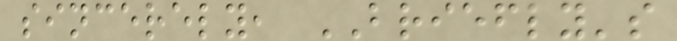sincerely, BRIEFLY's
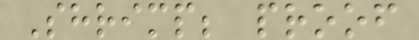Shrimp; proof
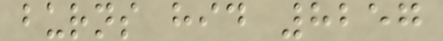burns hid 8257
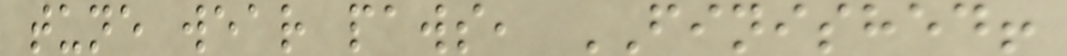tune wear paws, FINISHED!
